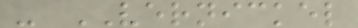- VERNICKEL
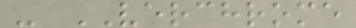- VERCHROME
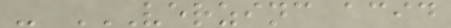- VERZINC ACID
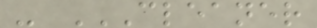- CLEANER
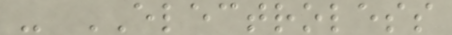- ELECTROLESS
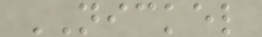NICKEL
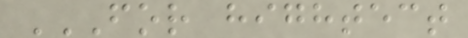FOR HIGHTECT
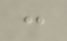:
